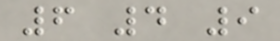6 4 9
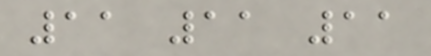11 11 11
